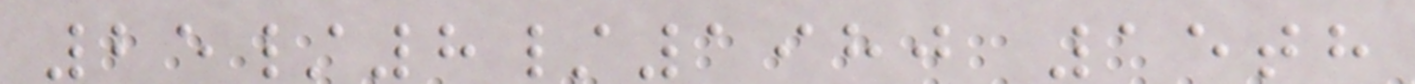25/8/1980 15th
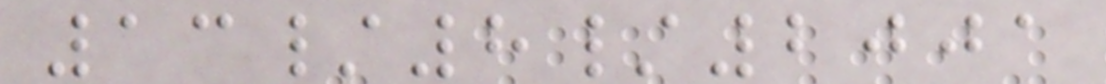13/8/2001
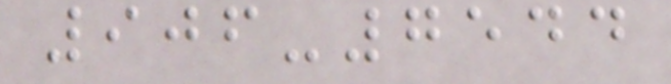906-7544
